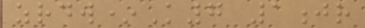zrdw*K7 1jr
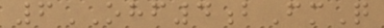6OHF4bFmQ
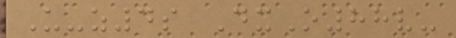U-z4s DxO88v-
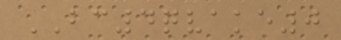BC4qvake0
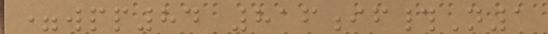=wpp84 816if#N1
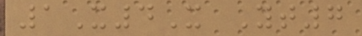1X4X Yt7
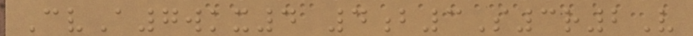CvA7wkx4 4b3S3r2V
